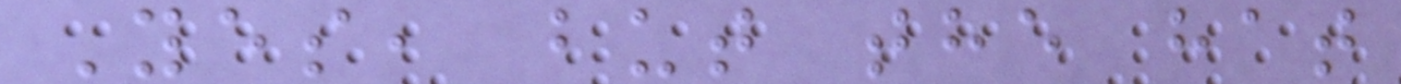Yes, but the hat
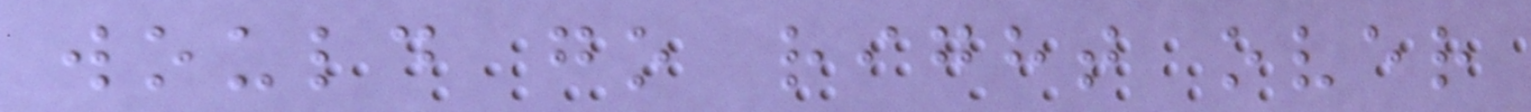would go right over
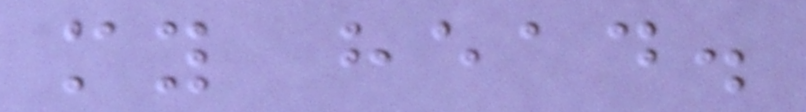my head.
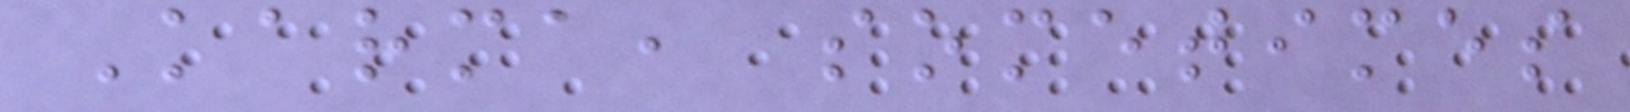Karma, sometimes
